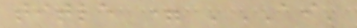title = 'AI'
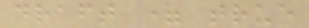draft = true
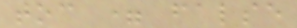toc = false
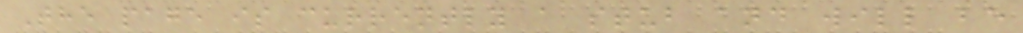The page is currently a stub and will be
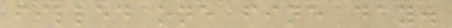filled one fine day.
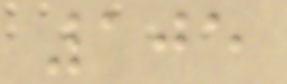105
